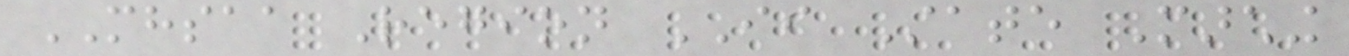MHSAA Region II State Marching
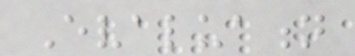Evaluation
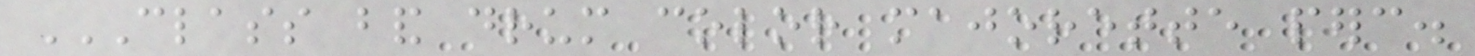CLASS BAND DRUM COLOR MAJORETTE PERC.
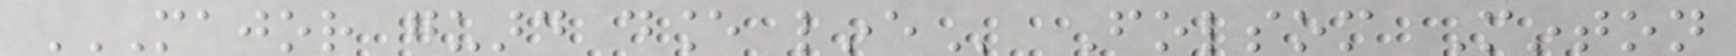MAJOR GUARD DANCE LINE Folsom Minton
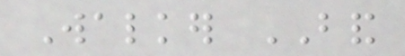Walker BAND
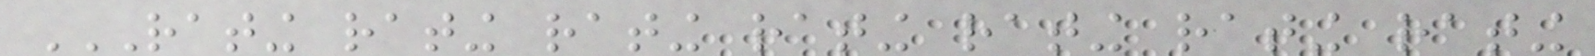RATING RATING RATING RATING RATING RATING RATING
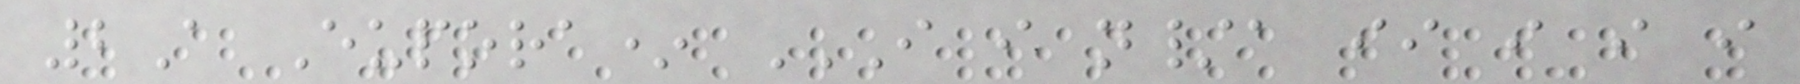2A Eupora* I I N/A II I I I
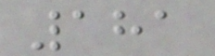181
